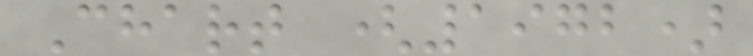Chart (1972)
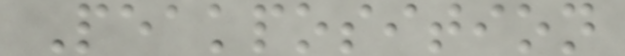Peakposition
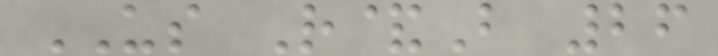US R&B 26
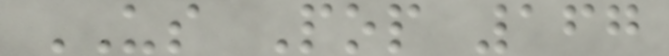US Pop 167
